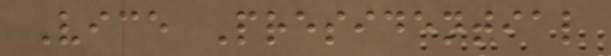Vice Presidential
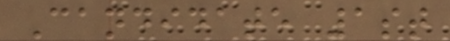Candidate 1st
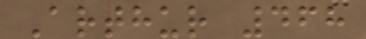Arthur 468
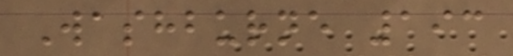Washburne 193
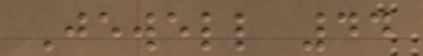Jewell 44
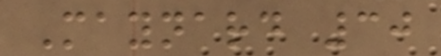Maynard 30
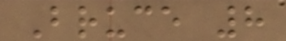Bruce 8
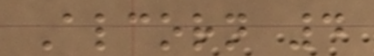Alcorn 4
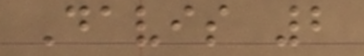Davis 2
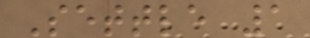Settle 1
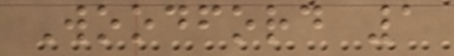Woodford 1
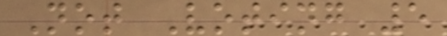Not Voting 5
